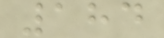184
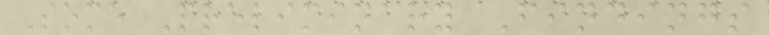Some Preliminary Findings
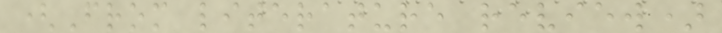(From literature review)
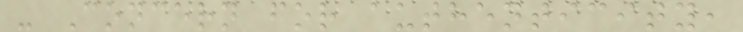- Concern for authenticity,
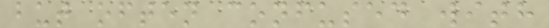but often confused with
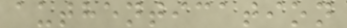authentication
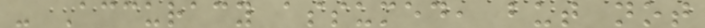- Accuracy assumed, but not
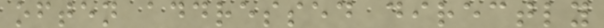often addressed directly
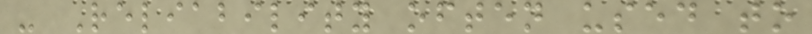- Reliability often used to
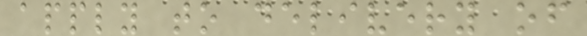apply to delivery of
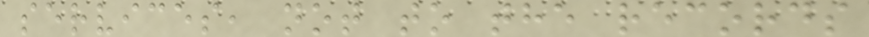services, not to the records
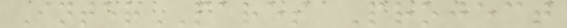InterPARES Project
